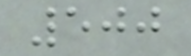500
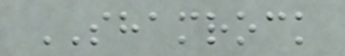SHAMROCK
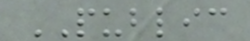PUBLIC
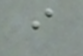i
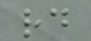rd
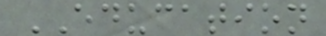EDUCATION
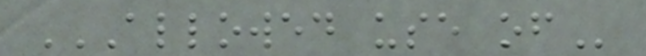ALLOWED USE OF
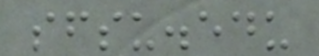sfsu.edu
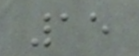15
